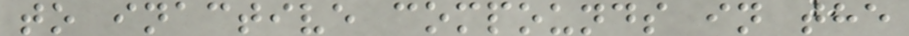to inactive compounds in the
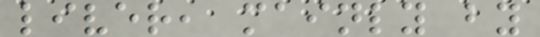liver, mainly by
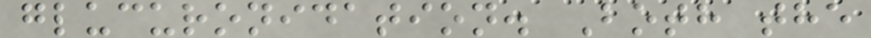glucuronidation. Both the
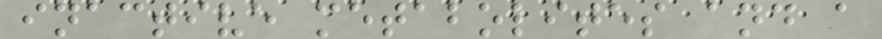inactive metabolites and a
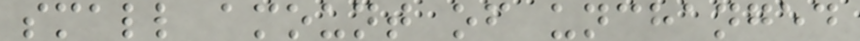small amount of unchanged
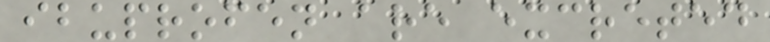ibuprofen are excreted
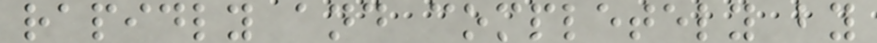rapidly and completely by
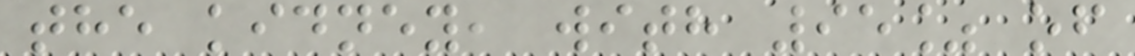the kidney, with 95% of
